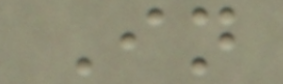In
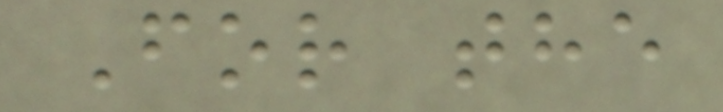For the
